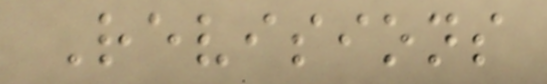Revisions
